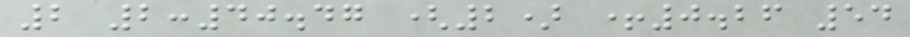2 2:40.47 (2) +0.26 54
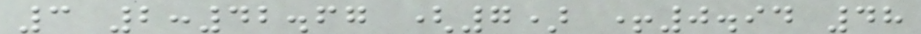3 2:42.67 (7) +0.94 48
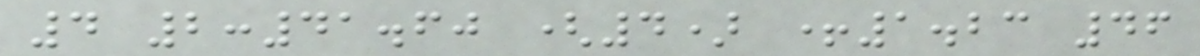4 2:41.60 (4) +1.23 46
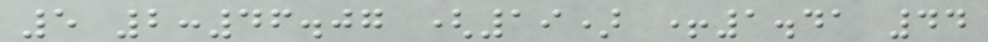5 2:46.07 (19) +1.41 44
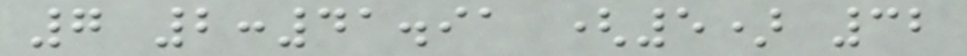7 2:41.91 (5) 32
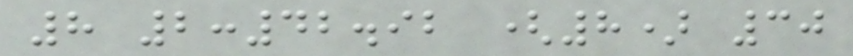8 2:42.92 (8) 30
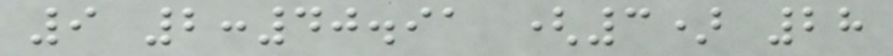9 2:40.91 (3) 28
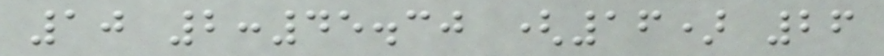10 2:45.30 (16) 26
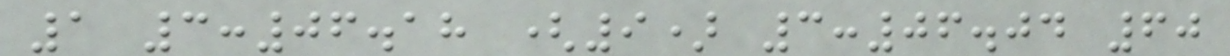1 3:06.18 (9) 3:06.04 60
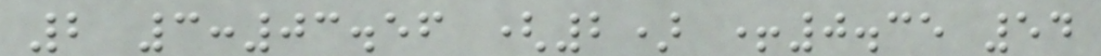2 3:03.56 (2) +0.35 54
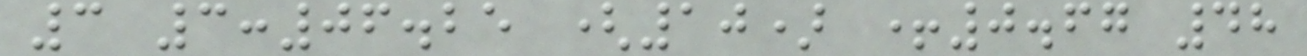3 3:06.25 (10) +0.67 48
